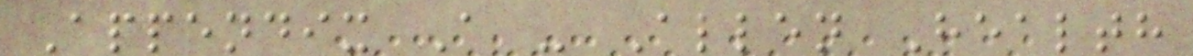Appendix A - Allen Health
